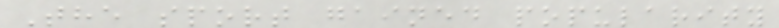The sport gained popularity
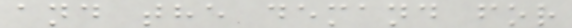and the demand for
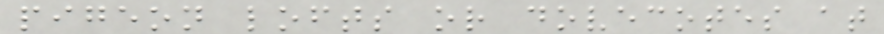pigeon lofts or dovecotes at
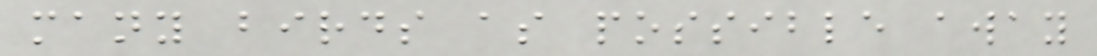many birds as possible away
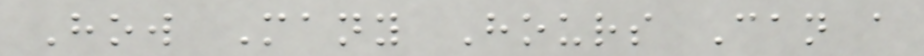How Many Hours Can a
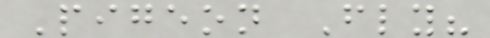Pigeon Fly?
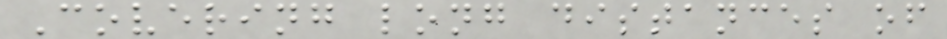Covering long distances of
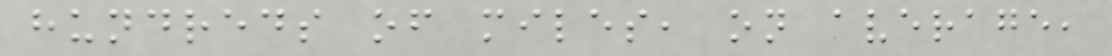hundreds of miles, on average,
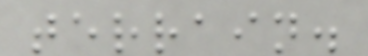terrain.
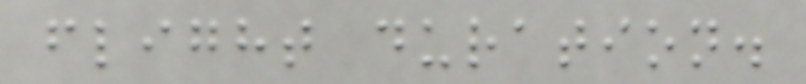flight duration.
